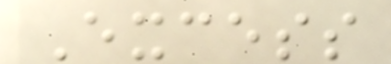Excess
